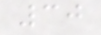30
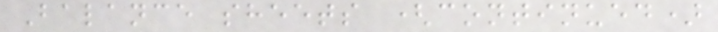Balance sheets (continued)
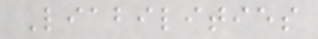Liabilities
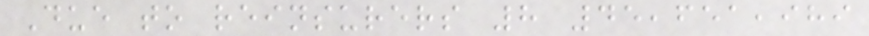Due to reinsurers 8 45,651,989
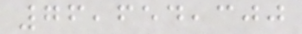76,654,300
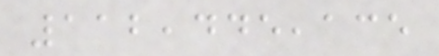112,445,135
